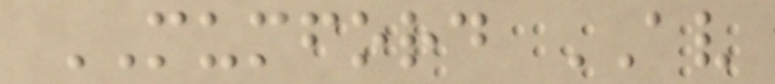MUMFORD AV
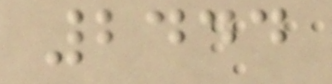2444
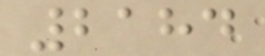2184
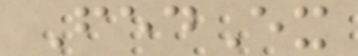FedEx
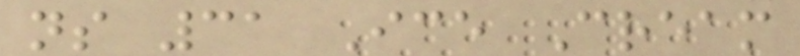ns 31 Ice Cream
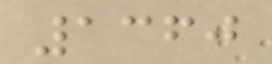1360
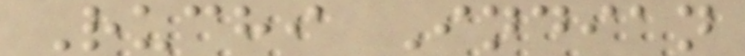Ruchi Indian
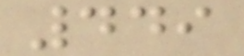449
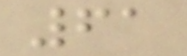61
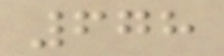678
